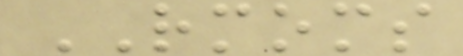RMOMS
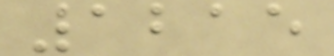1215
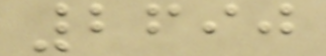2690
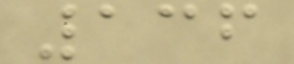136
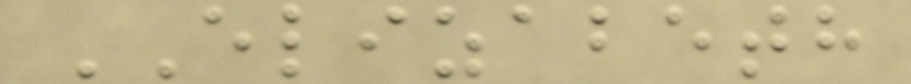ELIZABETH
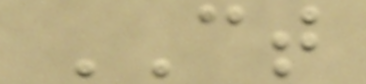CT
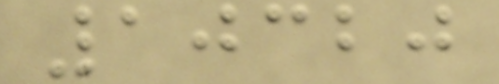10320
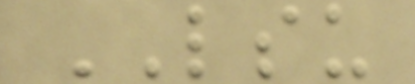LSU
